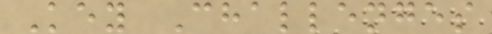Key Challenges
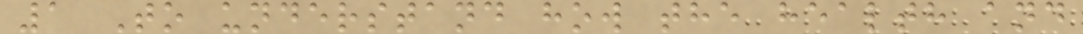1 To understand how the health and
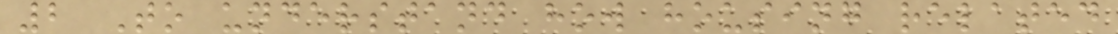2 To understand how housing related
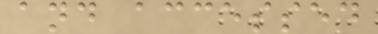and accessed
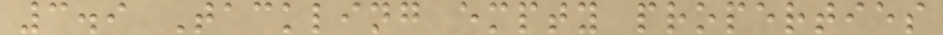3.9 Tackling empty properties
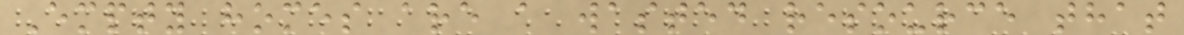Empty homes are a wasted resource that
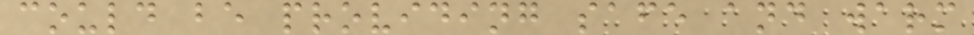could be providing safe and warm
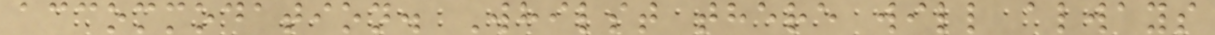accommodation. Whilst there will always
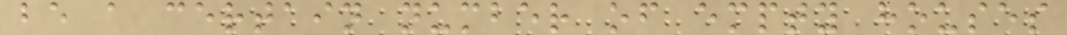be a certain number of empty houses
